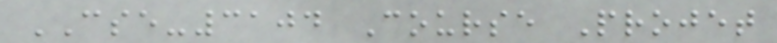CSE-3104 Course Projet
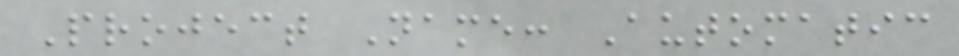Project Name: Automatic
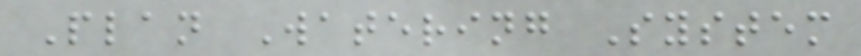Plan Watering System
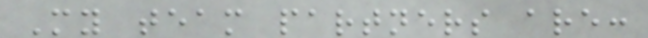My team partners are:
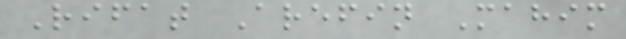Rifat Arefin Mahim
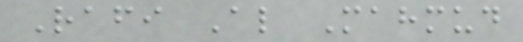Rafi Al Mahmud
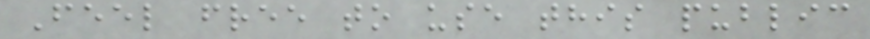Feel free to use this public
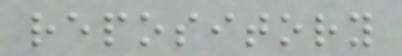repository
